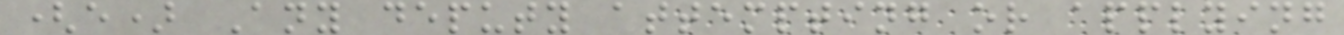(e) Any deputy attempting or applying
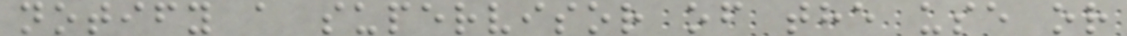notify a supervisor of the use or
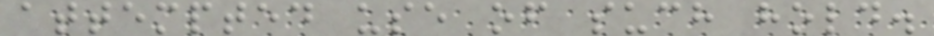attempted use of such hold.
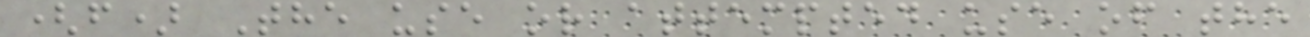(f) The use or attempted use of the
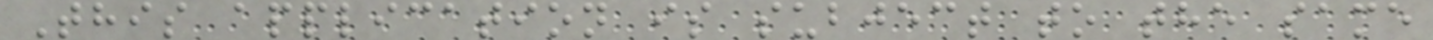This application is subject to the same
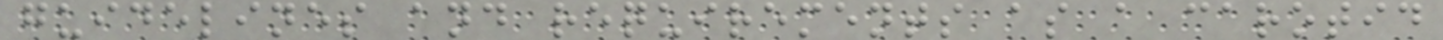guidelines and requirements as a carotid
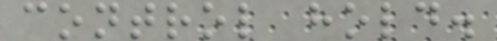control hold.
